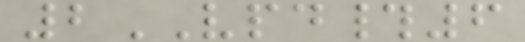2VPD#6
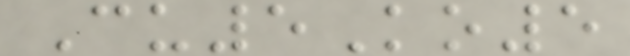Cu5Ko5
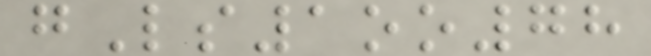gLs1oo78
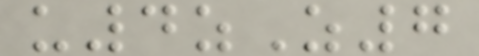u4zZ7
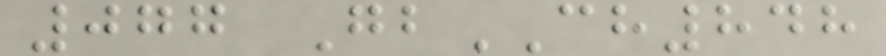077 GbCH848
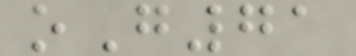oG71
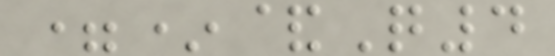=*&Q4
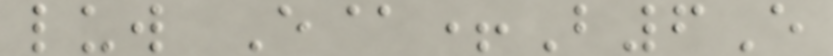luw E@+B6E
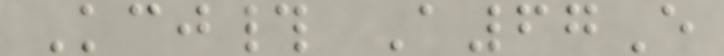Kcj# A67E
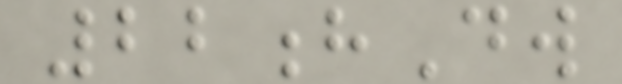22hDw
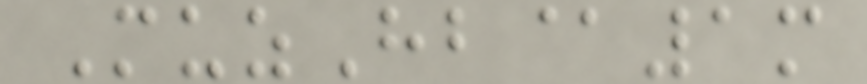MuzHb@1m
